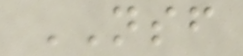NSF
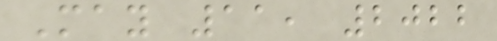May 11, 2022
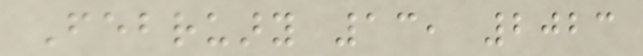February 13, 2023
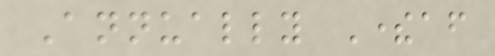Annually Thereafter
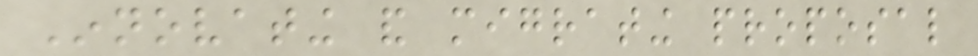Innovating and migrating proposal
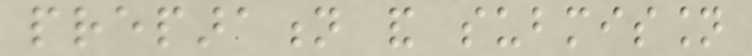preparation and submission
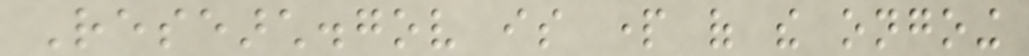Research.gov is part of the ongoing
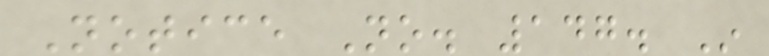Notice No. 147. In
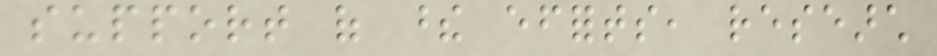support of these efforts, research
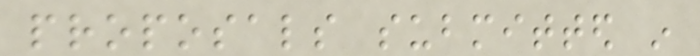proposals submitted in
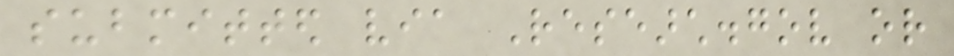submitted via Research.gov or
